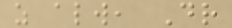as always, Dr
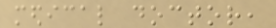medical doctor,
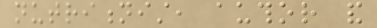nutritionist, author and
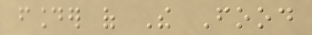founder of The Food
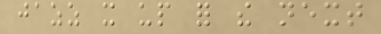jazz it up for the next
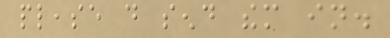please do send them in.
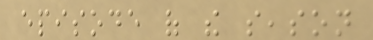episode of the season
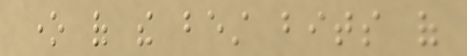one of the best bits of
